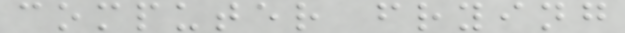computer frying
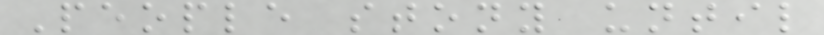People stony until
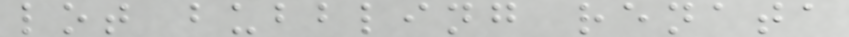lot bubbling renata
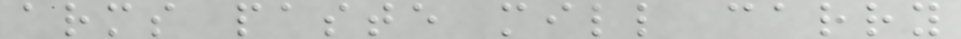arms paste mill carry
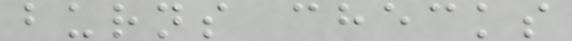burns checks
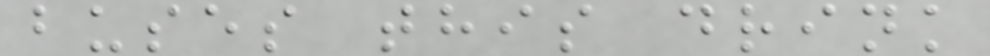buses this drink
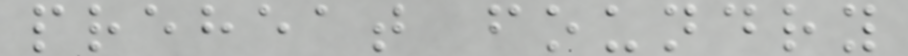preheat foundry
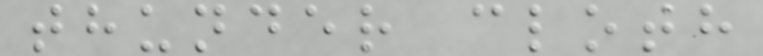thunder cloth
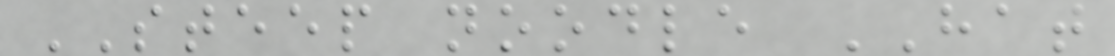STEEP noodle HAT
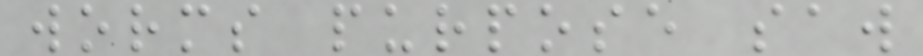worms purpose saw
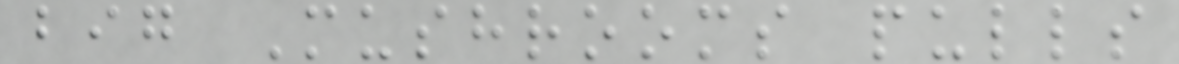big Mushrooms pulls
